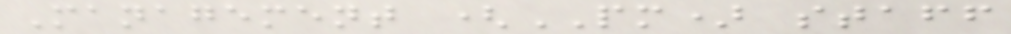Management (PM) staff
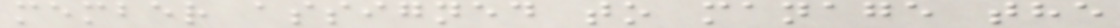member assigned to manage the
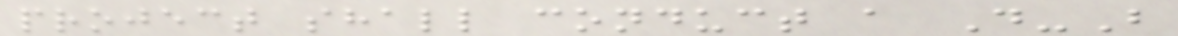project shall conduct a D-B
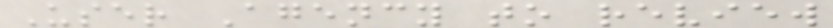User Agency to review
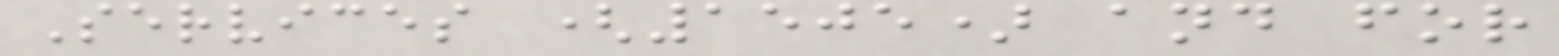Services (1505) and for
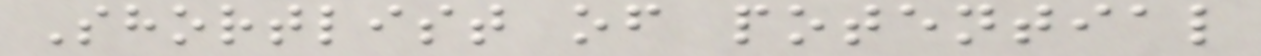Shortlist of potential
